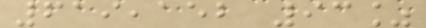619,152 93%
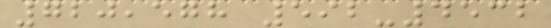720,578 592-4532
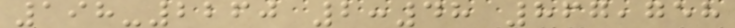198-2260 2:48 867,758
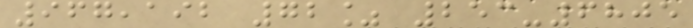967,192 72% 253-6805
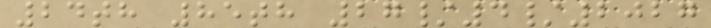24th 85th 27/4/2027
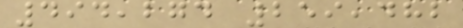494,274 259,482
